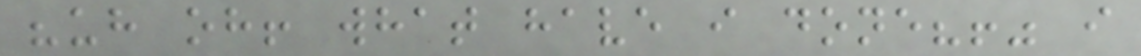"uh oh! what have i done?!" i
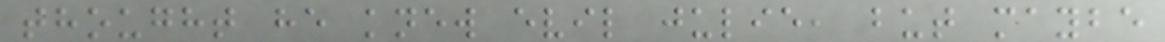thought he knew evil julie, but maybe
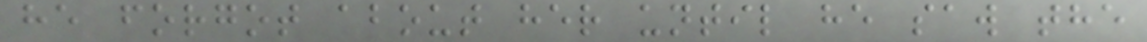he forgot about her until he saw the
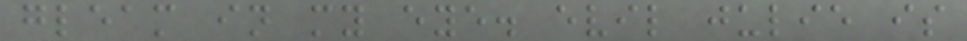gleam in my eye. evil julie is
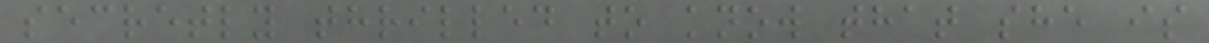secretly thrilled to know that she is
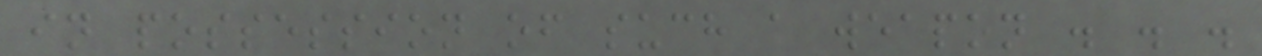in possession of such a weapon . . .
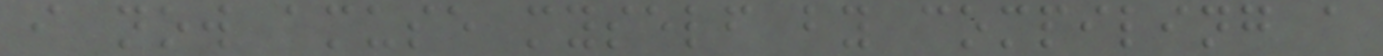i now amuse myself by compiling a
